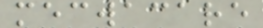mecwacare
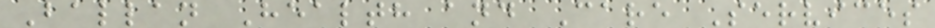Ballan Health and Care Services
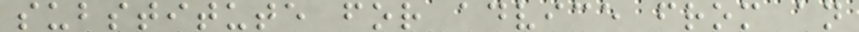substitute for advice from an
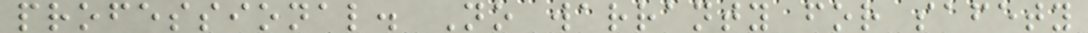professional. No warranty for safety
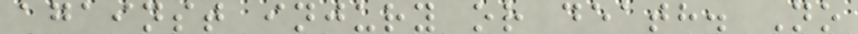against injury or death. No
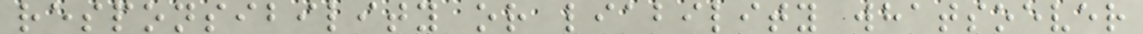responsibility or liability whatsoever
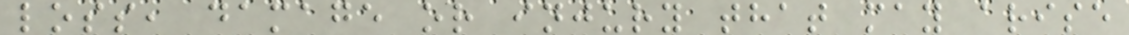loss, damage or injury that may arise
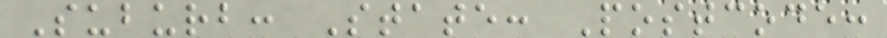Suburb: State: Postcode:
